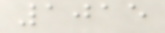1015
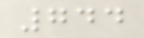744
